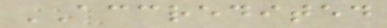ACCREDITED
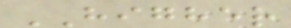HIGHER
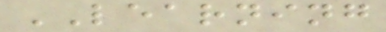LEARNING
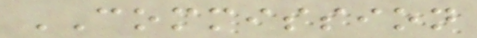COMMISSION
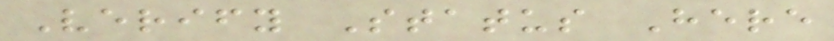Verify Status Here
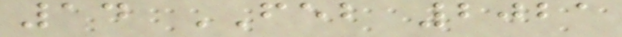14 FEB 2021
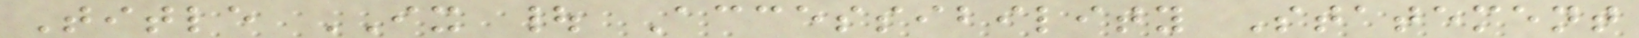Title IX | Accessibility Statement
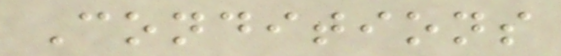Conditions
